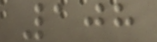108
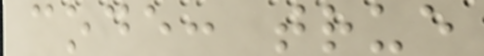code: true
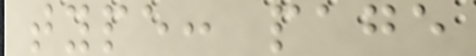type: page
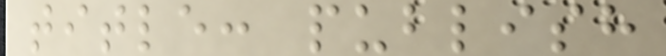title: publish
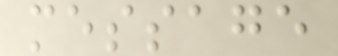message
